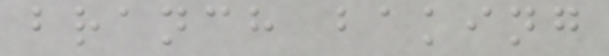branch baking
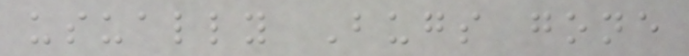usually Bugs gone
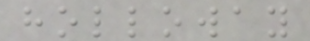holloway
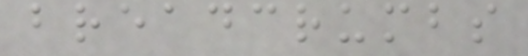breadcrumbs
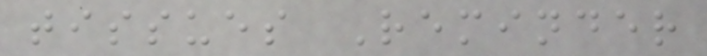tissues Reminder
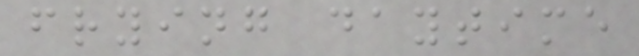frying daytime
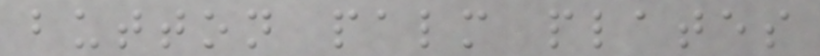button palm plates
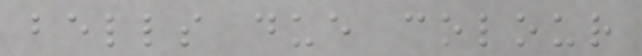bells due colour
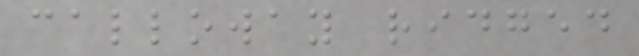calloway ridged
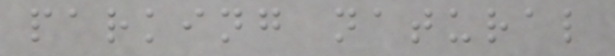parking natural
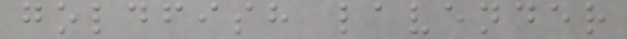goldfish lavender
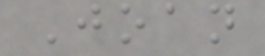Joan
